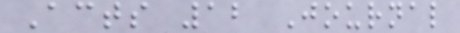Acts 12 Journal
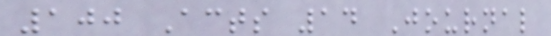100 Acts 14 Journal
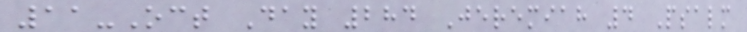11-Oct Day 284 Jeremiah 4 Psalm
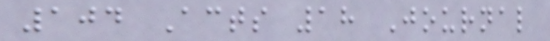104 Acts 18 Journal
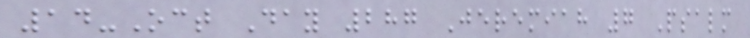14-Oct Day 287 Jeremiah 7 Psalm
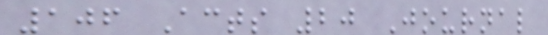106 Acts 20 Journal
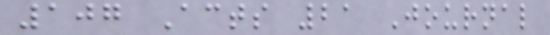107 Acts 21 Journal
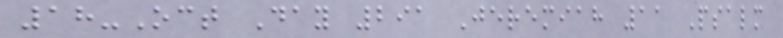18-Oct Day 291 Jeremiah 11 Psalm
